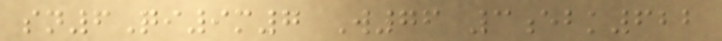sn6Qi9m7 W76 3ebk622
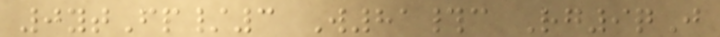0ytFp/3 W81#c Rg9qJ
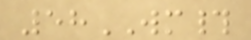58WM#
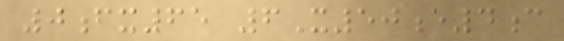0fx65 6X50e4c
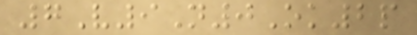7V9N0Ok2p
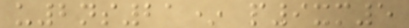u2ns21* p9xm5
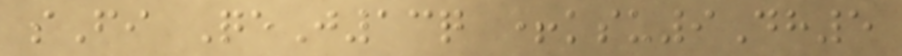sFi QeJ13q +ksu9Dh5
